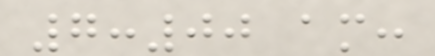7:00 am:
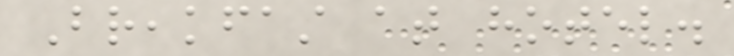Breakfast at hotel.
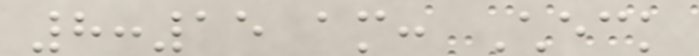8:15 am: Check
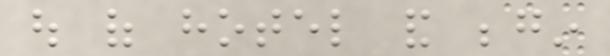out of hotel and begin
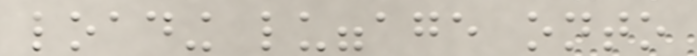loading luggage onto
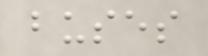buses
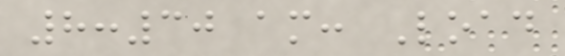8:30 am: Load
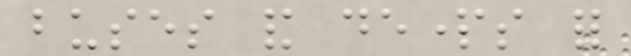buses and departs for
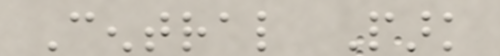Central Park
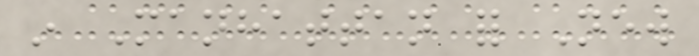in Manhattan for New
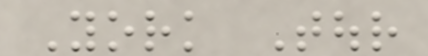York Tour
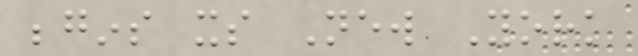begins its New York
